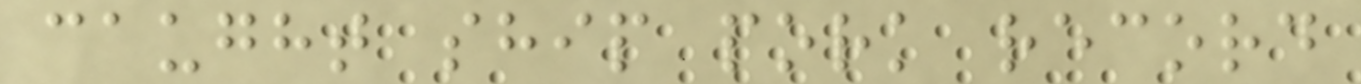caught ship pork record
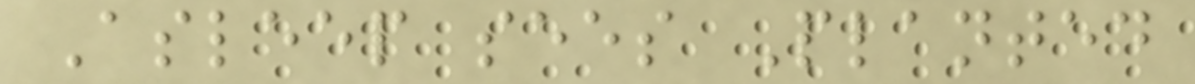Asleep sees Planted
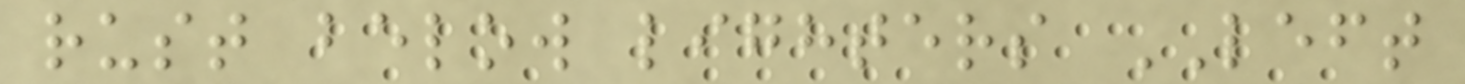rust below lighters LEFT
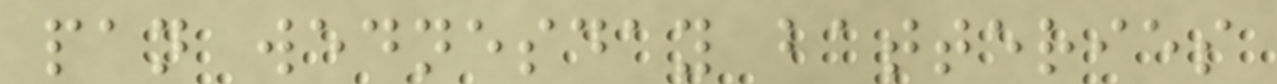pan wednesday batteries
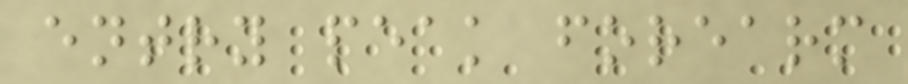entry peak forearm
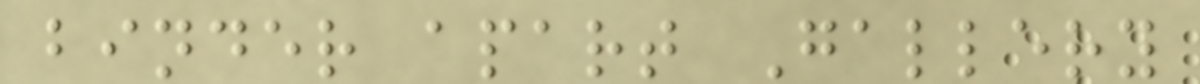binder apart Gallery
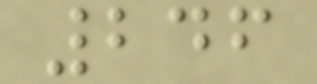246
